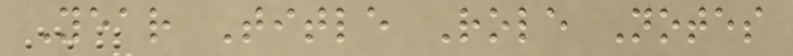Year Title Role Notes
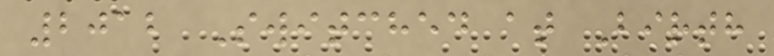2012 Switched at Birth
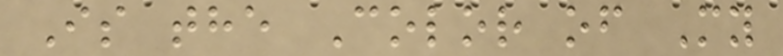Is the Color of My
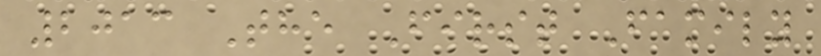2013 The First Family
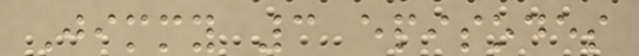Jimmy 3 episodes
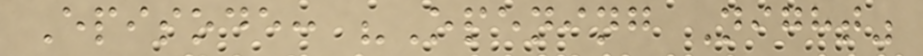Episode: "Opening Night"
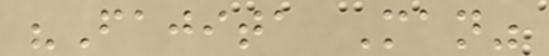"Fajita Man"
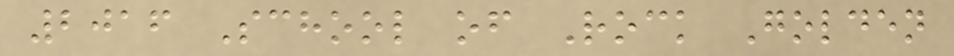2016 School of Rock Golden
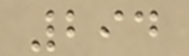294
